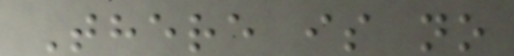There is no
